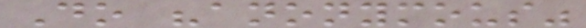Do "anonymous"
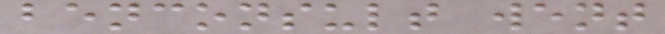benconsult went
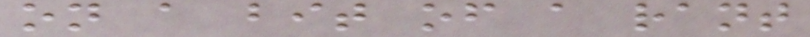on a bit of a rant
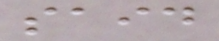said
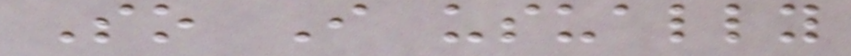So I usually
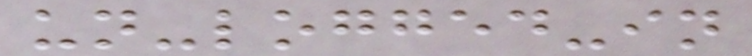un-logged-in
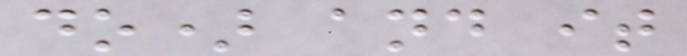do) and it
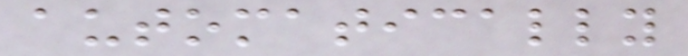automatically
